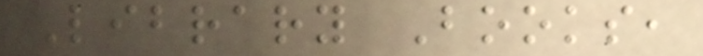Library Books,
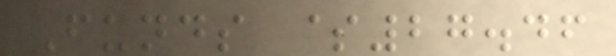Funds $27.46
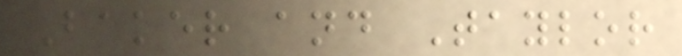Baker and Taylor
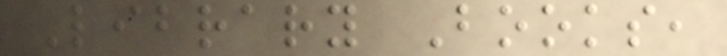Library Books,
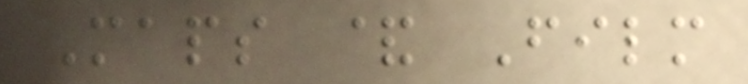Maps & Film
